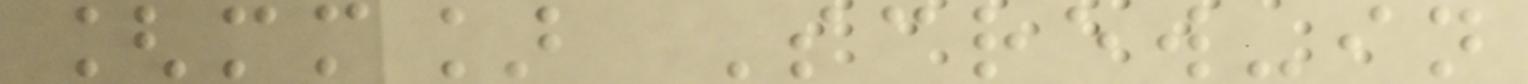[mm] Screw-in
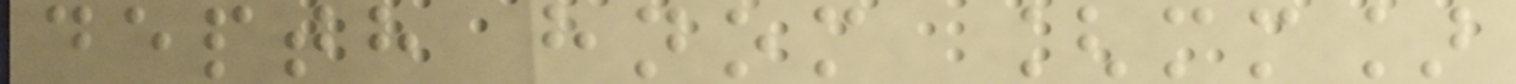depth hnom [mm]
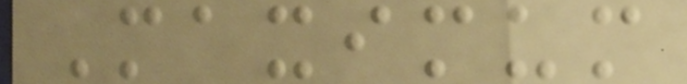Maximum
